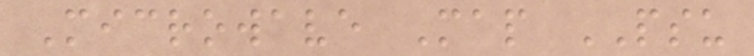Microwave Map PSU
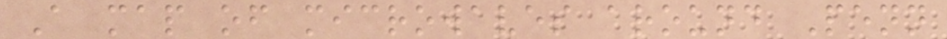A map of microwaves around Penn
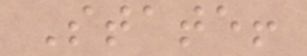State!
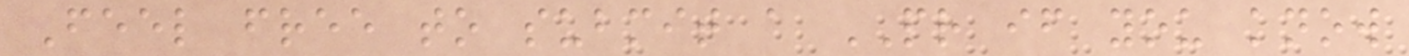Feel free to submit a PR if you know
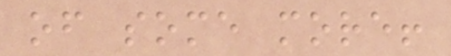of some more!
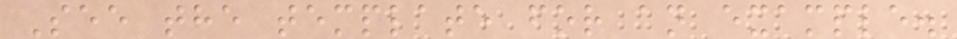See the template for an example.
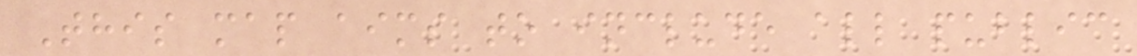This map aims to include all public
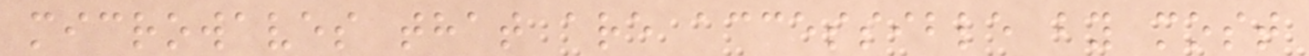microwaves that are accessible by most
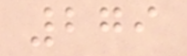279
